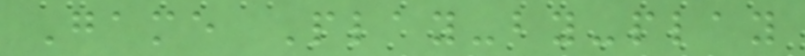Game Play-by-play
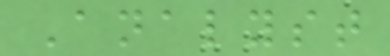Analyst
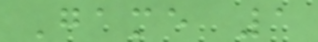Game 1
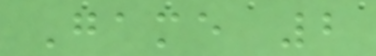Game 2
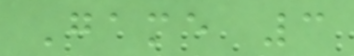Game 3
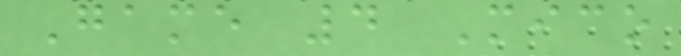Game 4 Mico
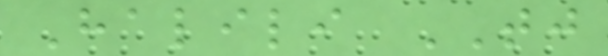Halili TJ
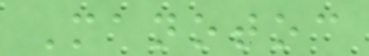Manotoc
